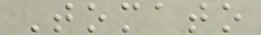Tomato
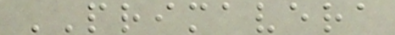PRIMAVERA
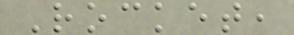Rocket,
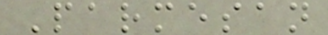Parmesan
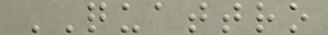QUATTRO
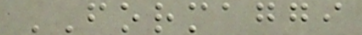FORMAGGI
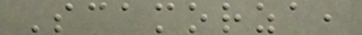Scamorza,
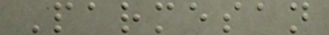Parmesan
